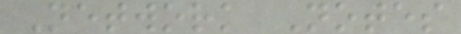Network Notes
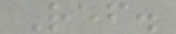Ref.
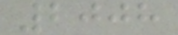2008
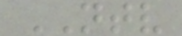NTV
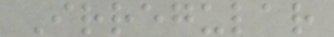Irregular
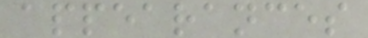appearances
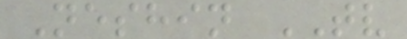Neshin TV
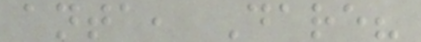anta, Dare?
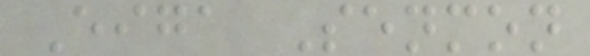Eiga Senmon
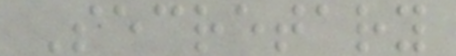Secretary
